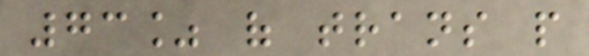73% of trans people
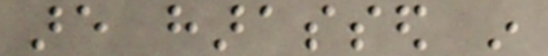are harassed in
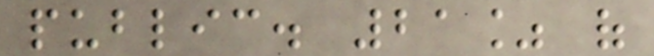public. 21% of
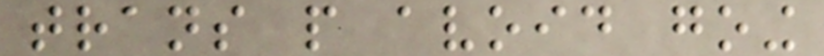trans people avoid going
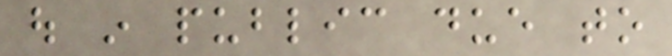out in public due to
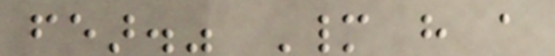fear." Many have a
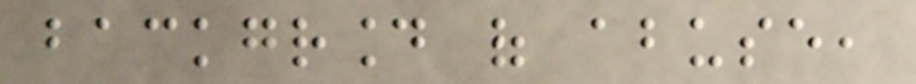background of abuse,
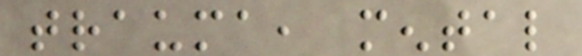trauma, mental
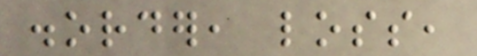disorder, loss,
